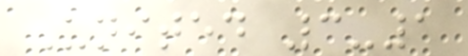United 3-1
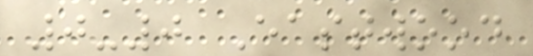0-0 Eastwood
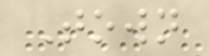Town
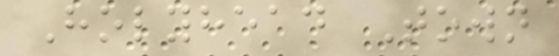Holyhead Town
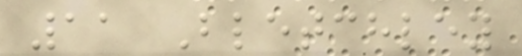11 Bletchley
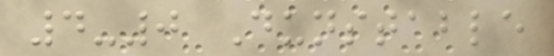4-0 Dunstable
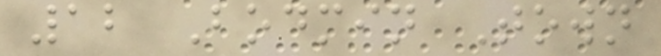12 Bodmin Town
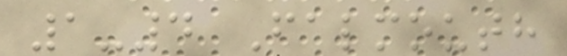1-4 Falmouth
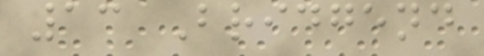13 Bridgend
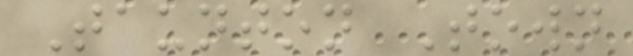Taunton Town
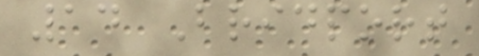14 Bridport
